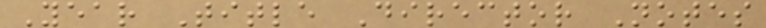Year Title Director Notes
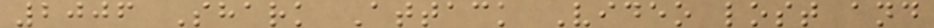2006 Shark Attack Video lost and
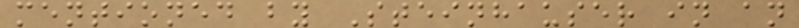mentioned by Steinhauser in an
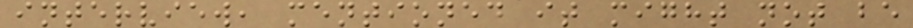interview, mentioned it might not be
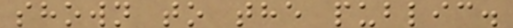shown to the public.
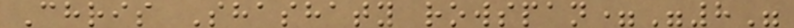Chris Shashaty rowspan="8"
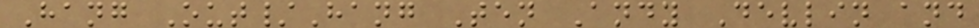Hang Out/Hang Ten Andy Devlin and
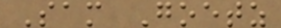Sam Goetz
